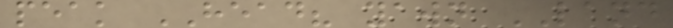peak HEAD? yawn LAND
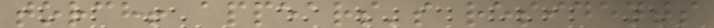torch! appears's residents
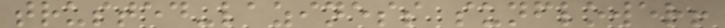trusted-laziness sunflower!
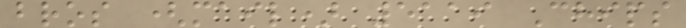bros (mail) 5119 Chips
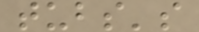tubs's
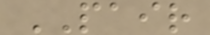PAIR
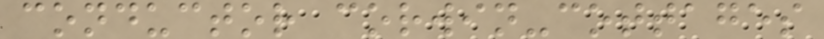conductor corwin-cottages
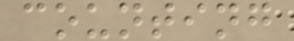counting
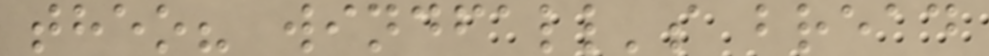theo? windfall's bread
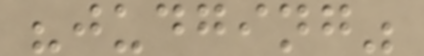"judging"
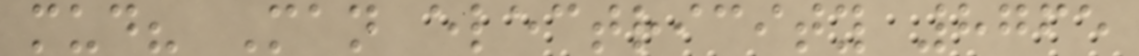mud? Man electricity 8765
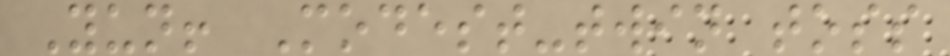Yun! Modest-twin toss
